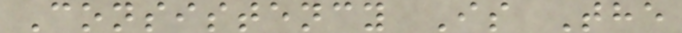Consistency Is The
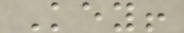Key!
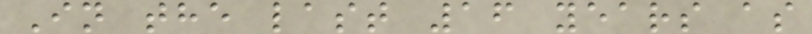In the last 16 years as
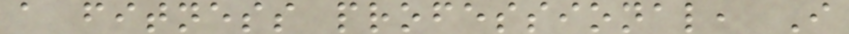a fitness professional, I
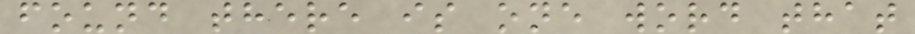found there is one word that
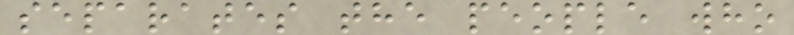separates the people who
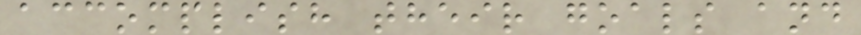accomplish their goals and
